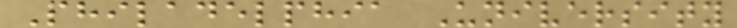Philadelphia University
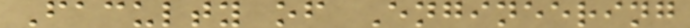Faculty of Engineering
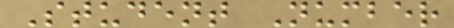Student Number
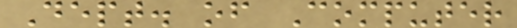Dept. of Computer
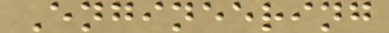Engineering
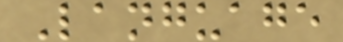Language
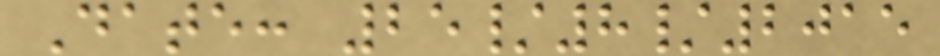Date: 25/8/2015
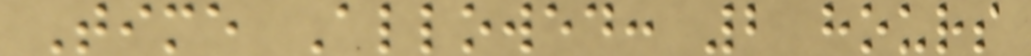Time Allowed: 2 hours
